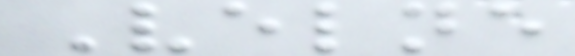Velne
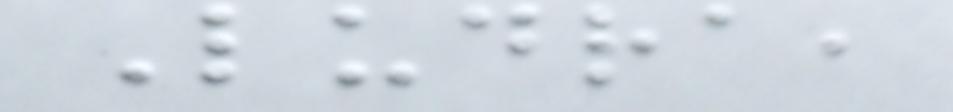Ludra,
